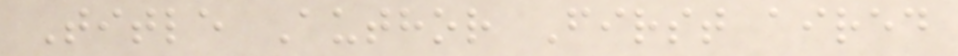Title Author First aired
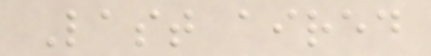Last aired
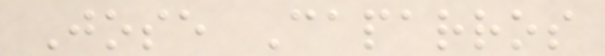Jose Caparros
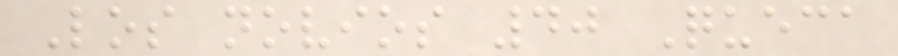Los novios 40 Queca
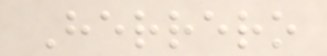Herrero
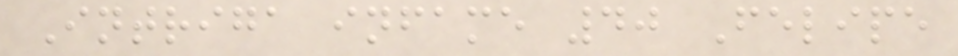Intriga infame 40 Felipe
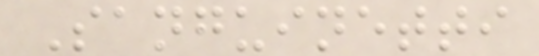Sanguinetti
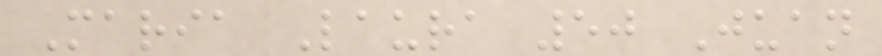Maria Laura 50 Juan
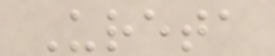Ureta
